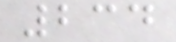234
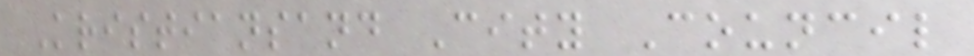Kristiansand City Council
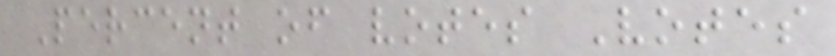Percent of votes Votes
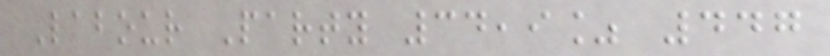Labour Party 34,9% 447
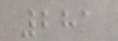281
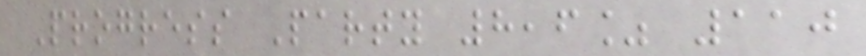Progress Party 8,6% 110
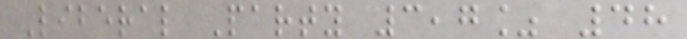Liberal Party 3,7% 48
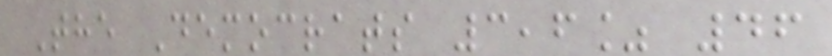The Democrats 3,6% 46
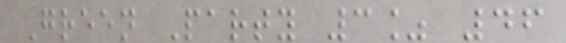Green Party 3% 46
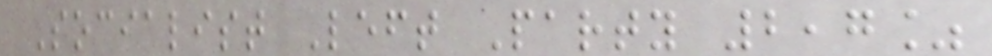Socialist Left Party 2,7%
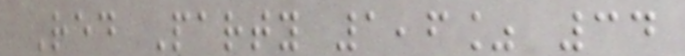Red Party 1,6% 34
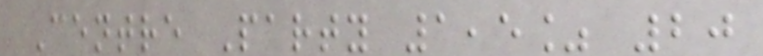Centre Party 1,5% 20
